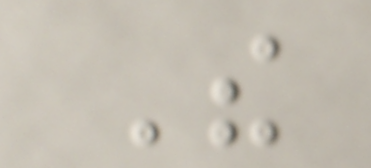The
